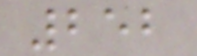252
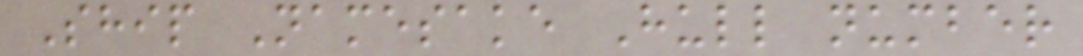Ship Namesake Hull number
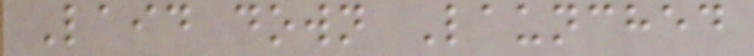Laid down Launched
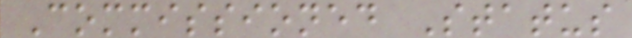Commissioned Status
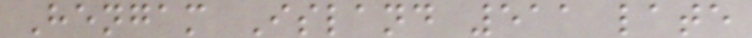Hengam Island 511 late
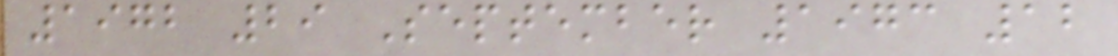1972 29 September 1973 12
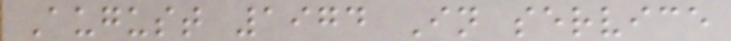August 1974 In service
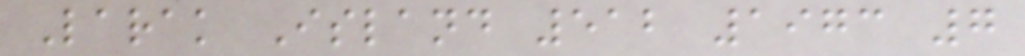Larak Island 512 1973 7
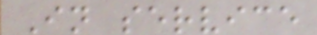In service
